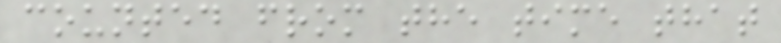counted from the time that
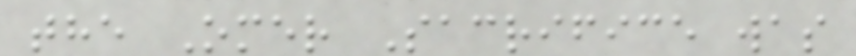the Omer Sacrifice was
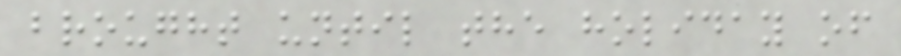brought until the holiday of
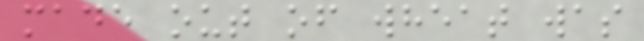made out of wheat was
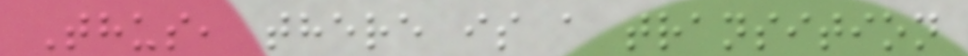Thus, there is a transition
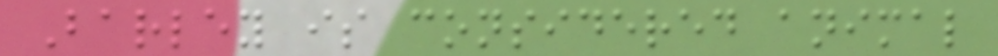Barley is considered animal
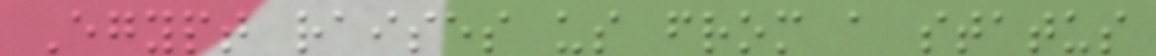Egypt raises us from a status
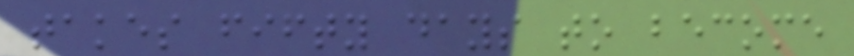takes fifty days to become
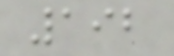192
